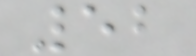52
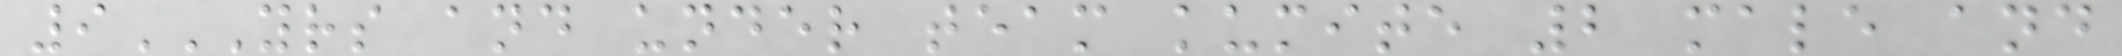9YRS AND UNDER TEAM KUMITE 2 MALE AND
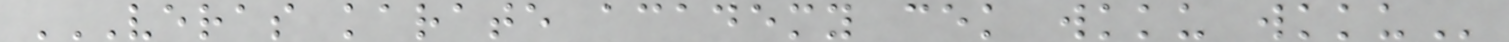VERAS KARATE ACADEMY CEK WKKU WKKU
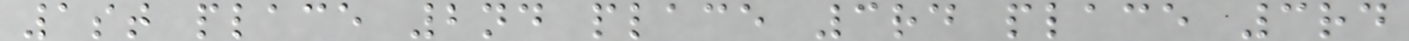1st place 2nd place 3rd place 3rd
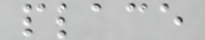place
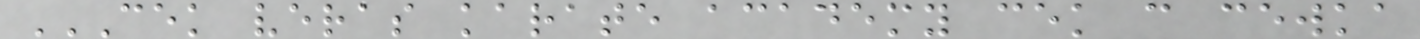CEK VERAS KARATE ACADEMY CEK C CEWKA
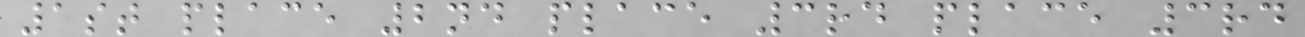1st place 2nd place 3rd place 3rd
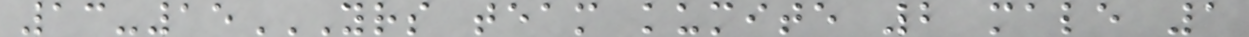13-15YRS TEAM KUMITE 2 MALE 1
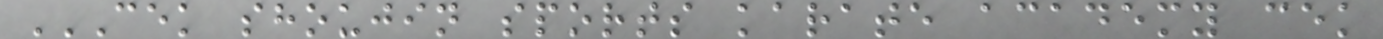CEK SHOUJIN SPORTS KARATE ACADEMY CEK
